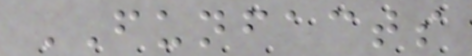FUNFACTS
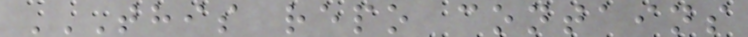THIS REPO CONTAINS
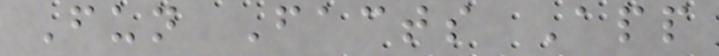Fun Facts App
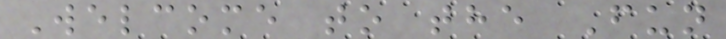Welcome to the Fun
